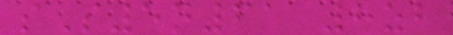sS5n61 8zb
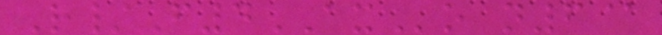R/F4AXo n6@
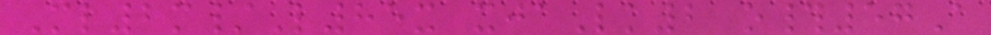Ml2m/L85x xjaLk2 o#57A
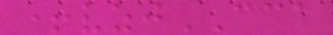+vzjCCA
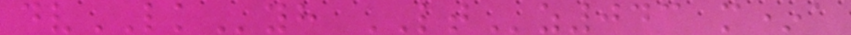dvLKyh LTz043 m*a
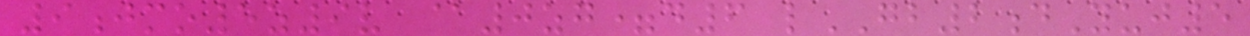9jmo5z9v @0zg=d6 lGB2dYuj5
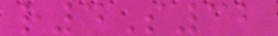r4S32
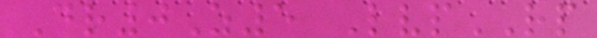Dr0Z5 LvpRP
